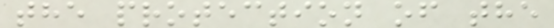the protection of the
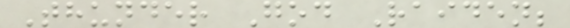Thunder God Raiden;
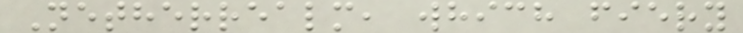Netherrealm, which fiery
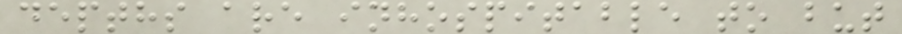depths are inhospitable to but
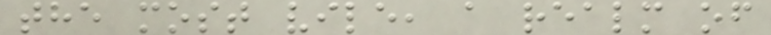the most vile, a realm of
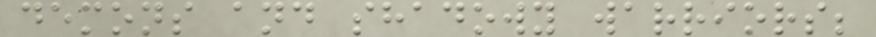demons and shadowy warriors;
